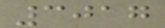3017
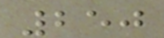250
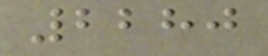2280
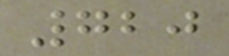720
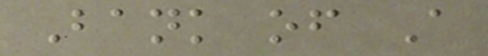Bank of A
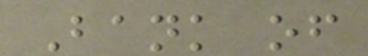Bank of
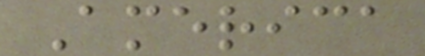America
